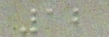12
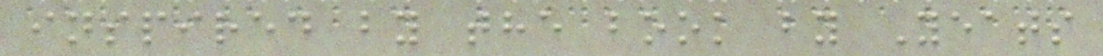inspired by the book by Yeats
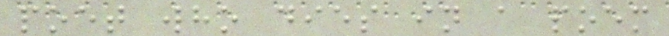poet who dies in a poem
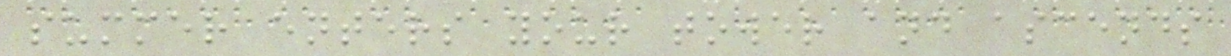summer enters your tower and ascends
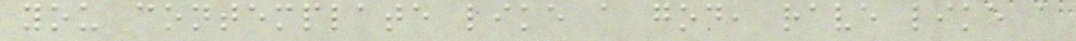you contemplate like a god, rave like a
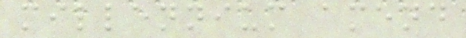millennium amend
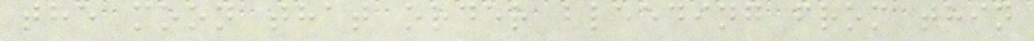the moon that order bleeding from thin
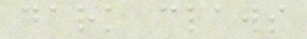dark claws
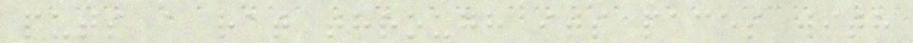puts a rat through its paces with
